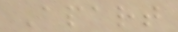Apart
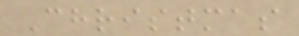Christmas
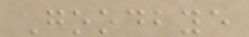Goodbye
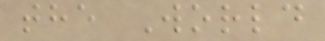the World
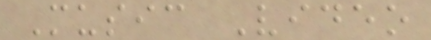Music Video
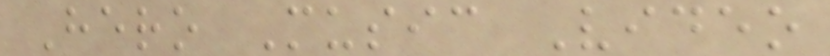Hero Music Video
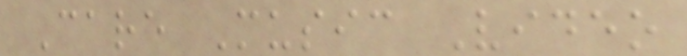Care Music Video
